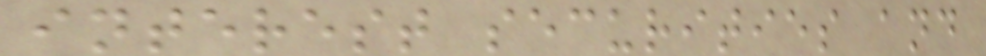interest securities and
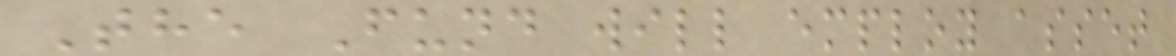The Fund will employ asset
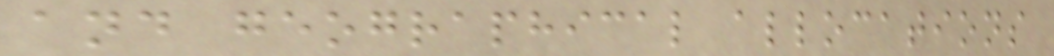and geographical allocations
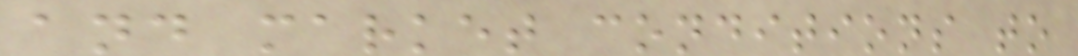and market conditions to
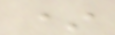*
